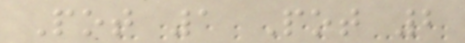Pot 1 Pot 2
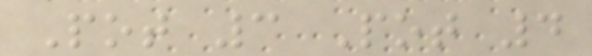Pot 3 Pot 4
